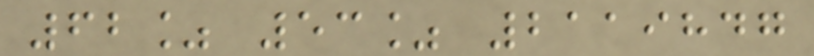62% 53% 2119847
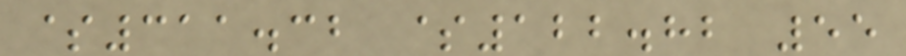$311.32 $122.82 55
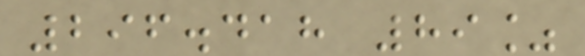296.418 89%
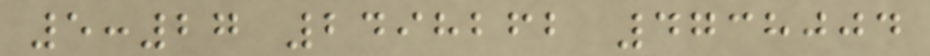5:27 2498262 4738004
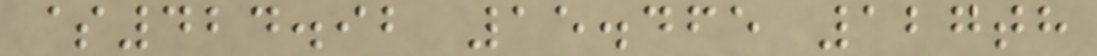$424.92 15.465 127th
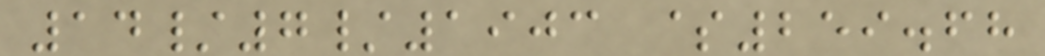14/7/1903 $259.68
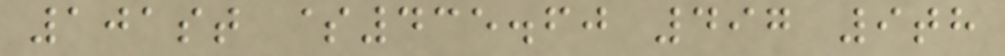101st $435.60 497 9th
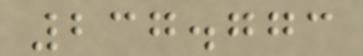237.773
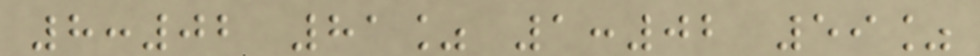8:02 81% 1:02 59%
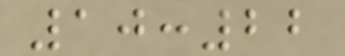10:22
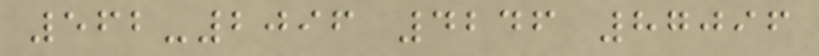562-2096 4246 87096
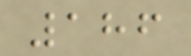186
